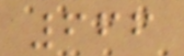666
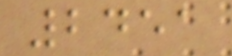2451
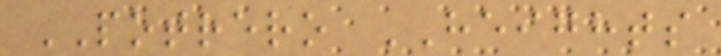POTRERO HEIGHTS
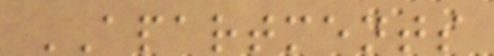APARTMENTS
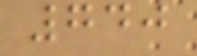740
